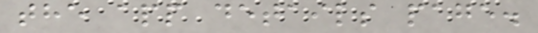the app details page.
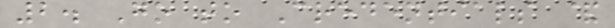2. Go to Credentials &
